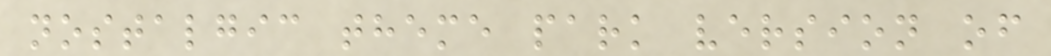nostalgic theme park version of
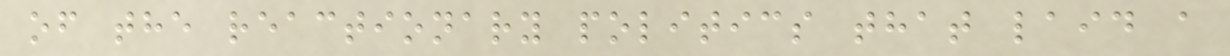of the reactionary politics that laid a
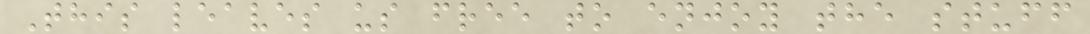This leaves us free to enjoy the stuff
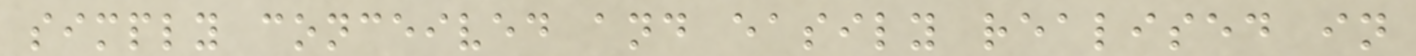simply conceived and easily realised in
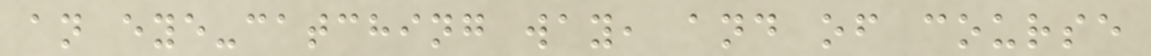an eye-catching way, and of course
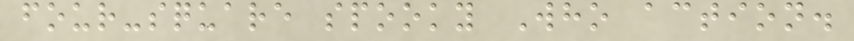four-square spooky Who action.
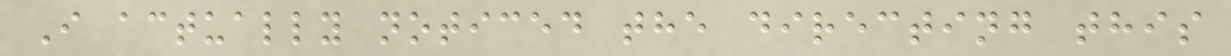I actually noticed the directing this
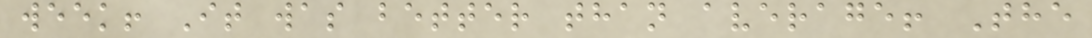week! It was better than average! The
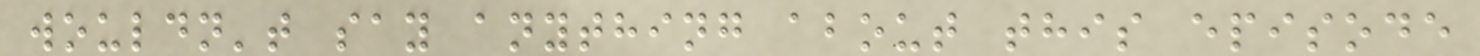wouldn't say anything about this episode
